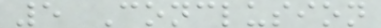5 Conclusion
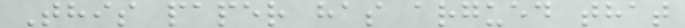This paper has argued that
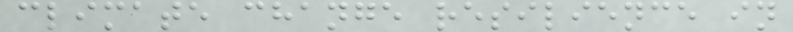climate change resilience in
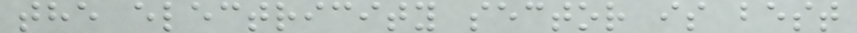the electricity sector is best
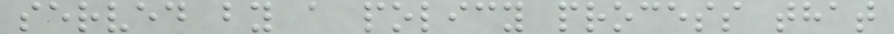served by a policy process that
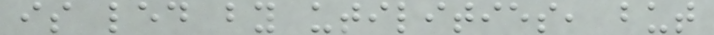is led by utilities, but
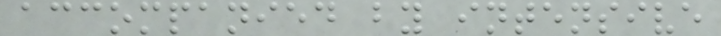accompanied by intensive
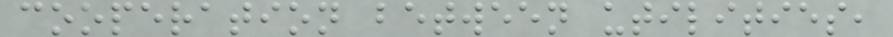cooperation between utilities,
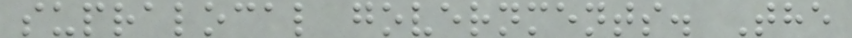supralocal governments. The
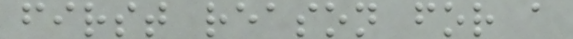first reason for a
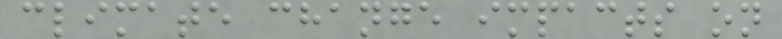climate change impacts on
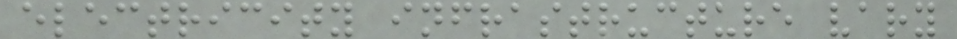electricity infrastructure vary
